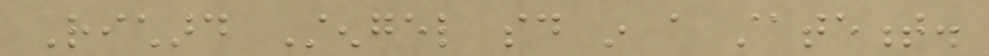Richard Stengel said in a statement.
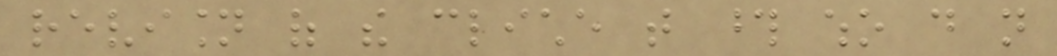revision of the cliche that those who do not
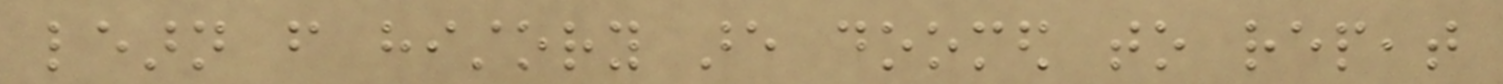learn from history are doomed to repeat
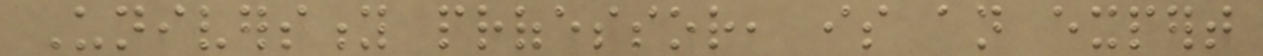University professor, is an expert
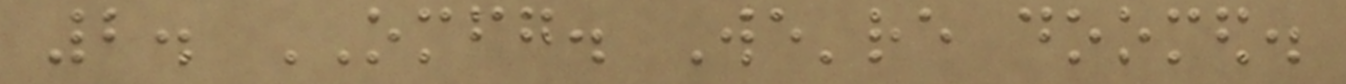2. OMFG. We're doomed.
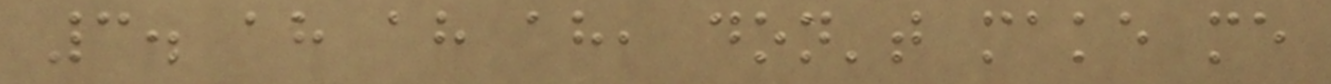3. ah ah ah, don't make me
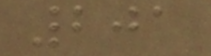201
